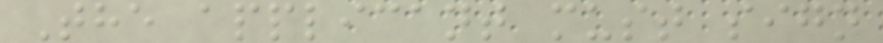The applicant must sign
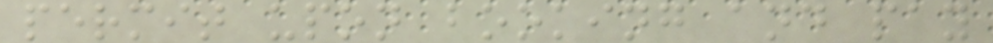permit upon booking and pay
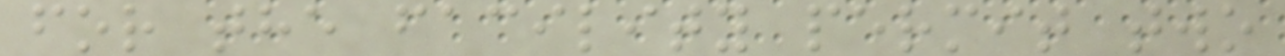for the facility permit two
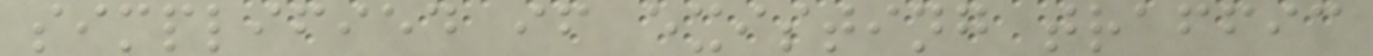simplified if existing traffic
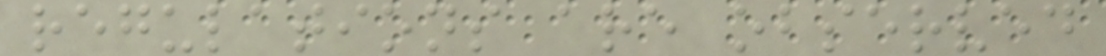regulations are observed
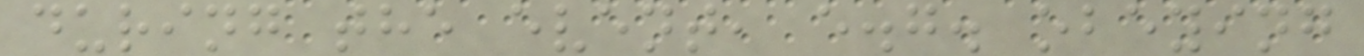during the event, e.g. obeying
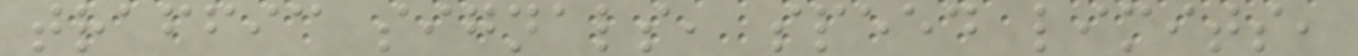traffic signals, speed limits,
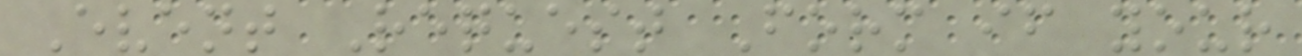Event Request Form if your
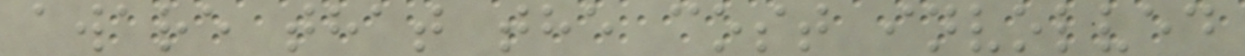aware that the cost involved
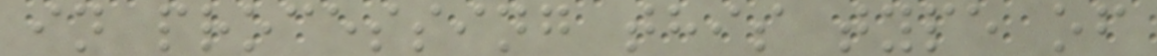in processing this type of
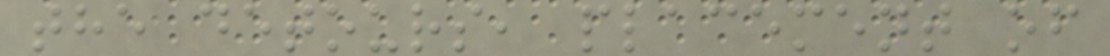the detours, placement of
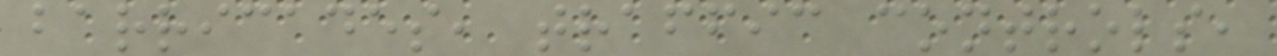barricades, traffic controls,
